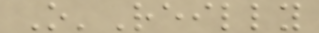O'Reilly
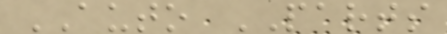AUTO PARTS
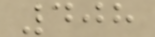408
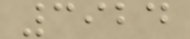3924
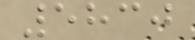5830
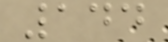144
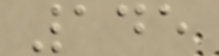145
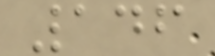146
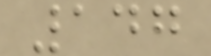147
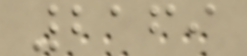2169
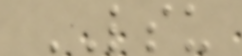LSU
